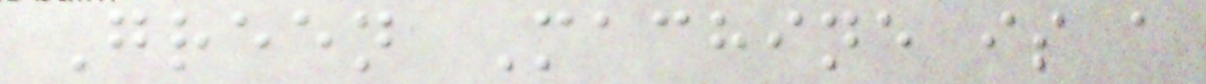Green Machine is a
